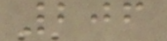206
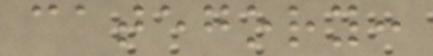category:
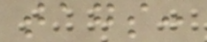tags:
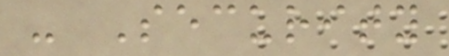- Security
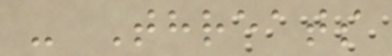- Threats
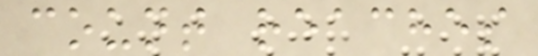count reaches
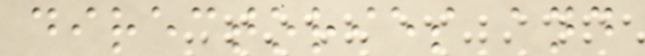directories and
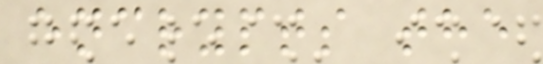encrypts the
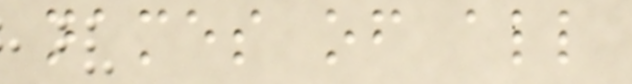names of all
